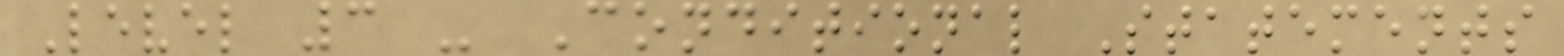Level 3 - Conditional Statements
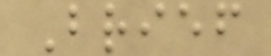Brief
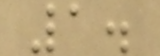1.
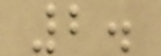2.
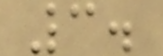3.
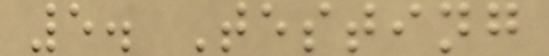5. Testing
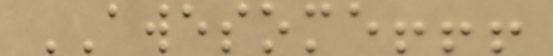AWESOME!!!
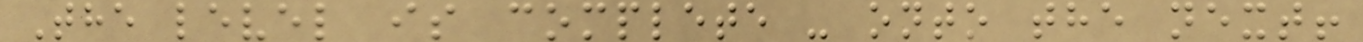The level is complete - onto the next!
